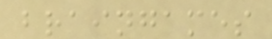braingames
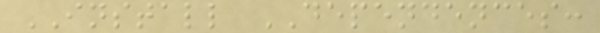INSTALL DEPENDENCES:
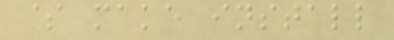$ make install
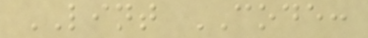LINT CODE:
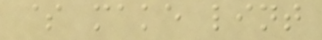$ make lint
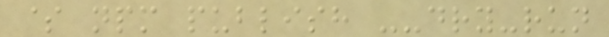$ npm publish --dry-run
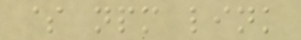$ npm link
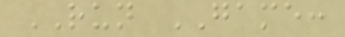RUN GAME:
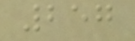257
